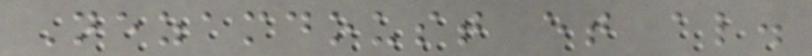Nezamdoust et al.
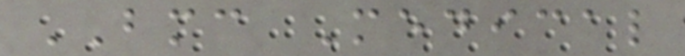BMC Medical
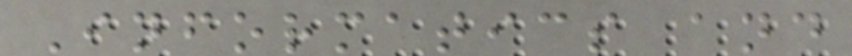Informatics and
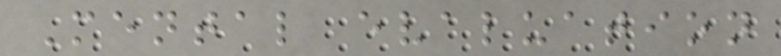Mental evaluation
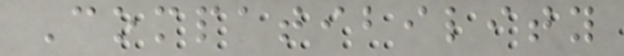Compatibility
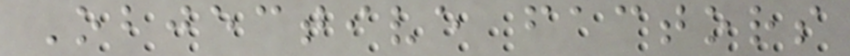Objective factors
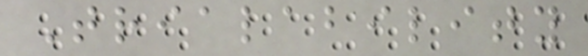Trialability
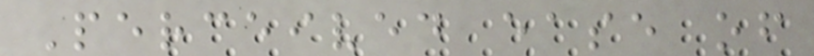Perceived ease of
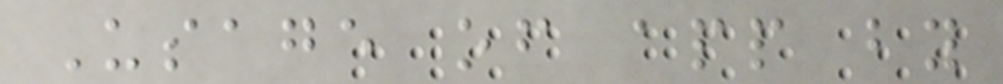Usage of app by
